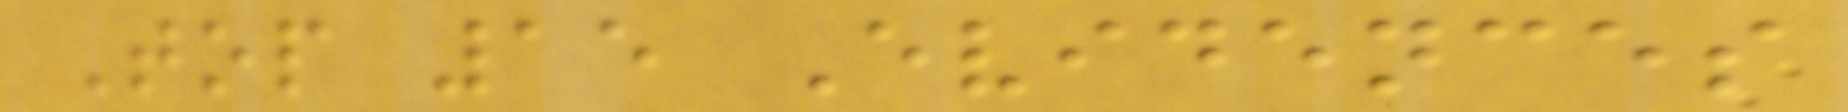Top 15 Evidences
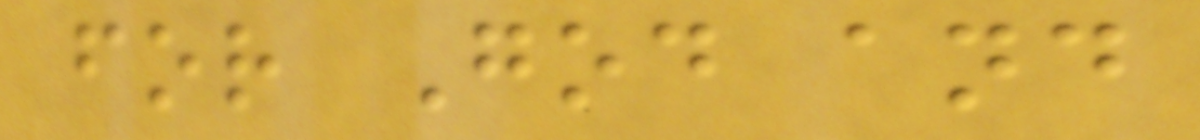for God and
